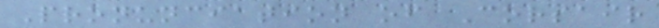Pronunciation of Corsair
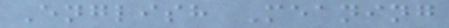English Meaning
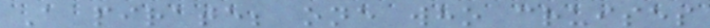A pirate; one who cruises
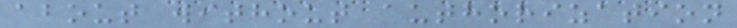about without authorization
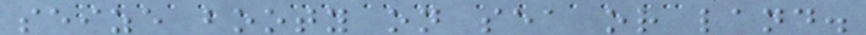seize booty on sea or land.
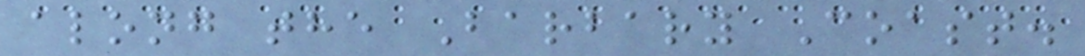along the Barbary Coast.
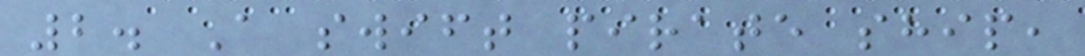2. A swift pirate ship,
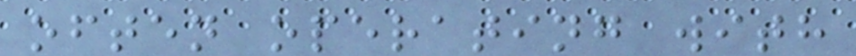often operating with
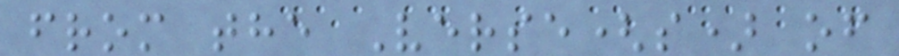from the Verse(s) of
